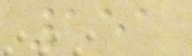151
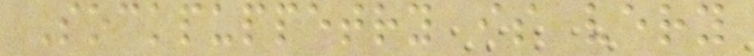Sockpuppetry is very
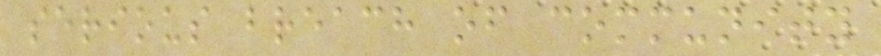serious breach of community
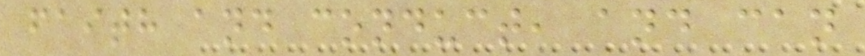faith and conduct, and can
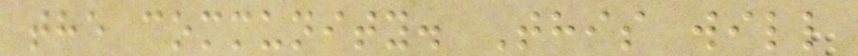the community. This will
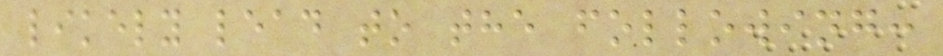likely lead to the following:
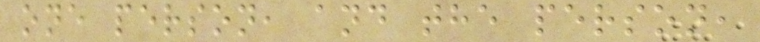one person, and the person,
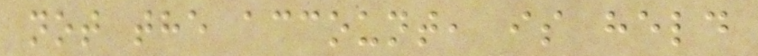not the account, is held
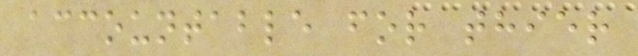accountable for thier
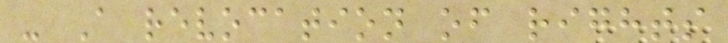- A revocation of rights
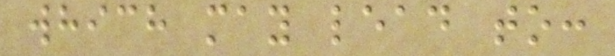which may lead to:
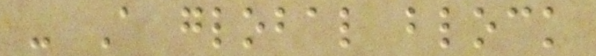- A global block
